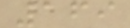169
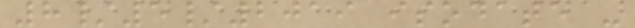8/5/2019 isodate -
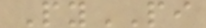PyPI
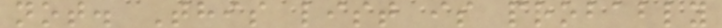not. This list is probably
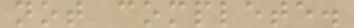not complete.
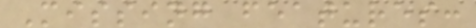Missing features:
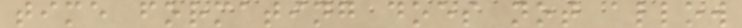time formating does not allow
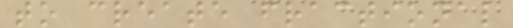to create fractional
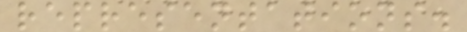representations.
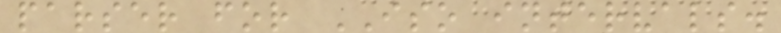parser for ISO intervals.
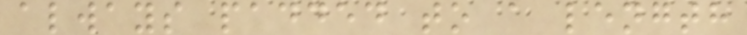always padded to a length
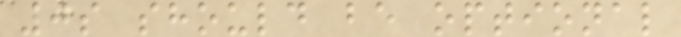0s should be optional
